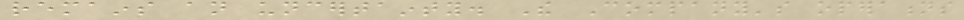remains an uncertainty. The Company's operations
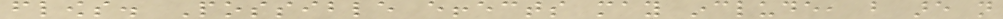flows. Possible effects may include, but are not
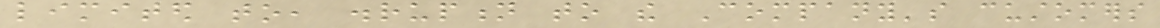limited to, disruption to the Company's customers
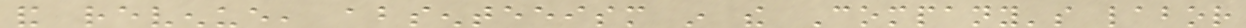and revenue, absenteeism in the Company's labor
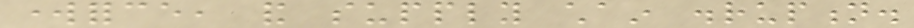workforce, and supply chain disruption.
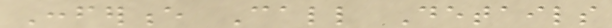Conference Call Details
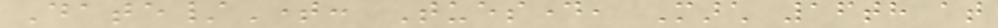Date/Time: Tuesday, March 16th at
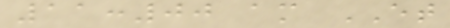11:00 am ET
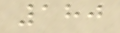180
